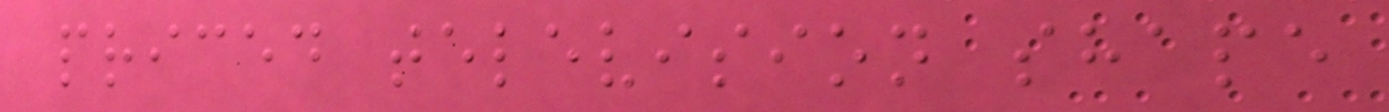priced television shape
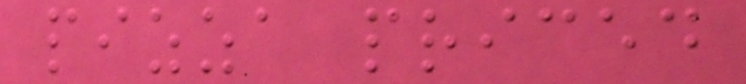pizza priced
